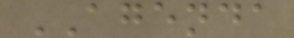AGENDA
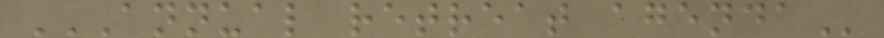ANNUAL RETREAT AGENDA
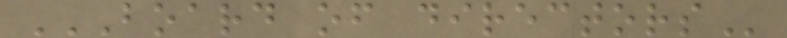BOARD OF DIRECTORS
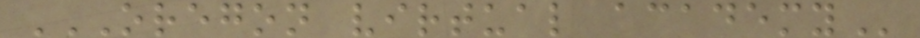OREGON VIRTUAL ACADEMY
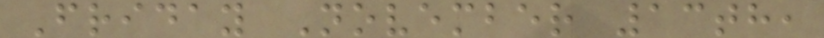Friday November 13th,
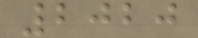2020
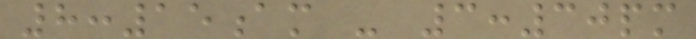8:15am - 3:30pm
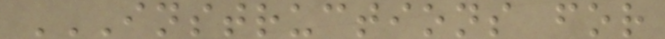INSTRUCTIONS FOR
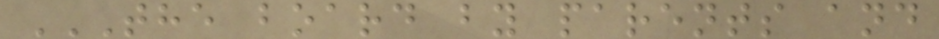THE BOARD BY PARENTS AND
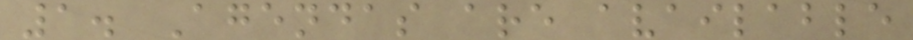1. Agendas are available
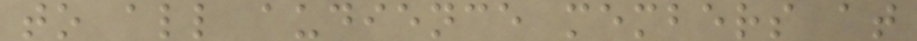to all audience members at
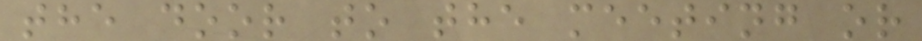the door to the meeting or
